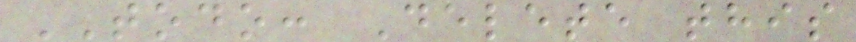TODO: Delete this
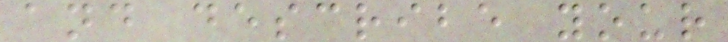and describe your
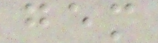gem
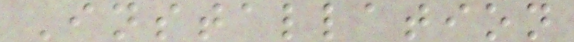Installation
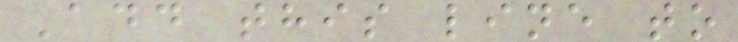Add this line to
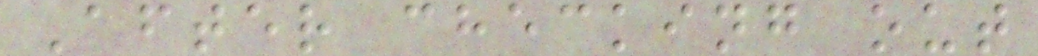After checking out
